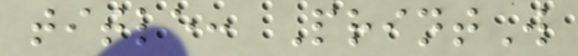title: PrintW
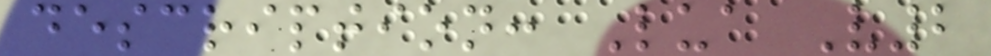description: Lua V2
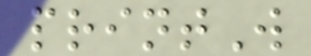printW
